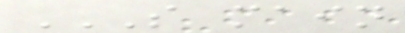S MAIN
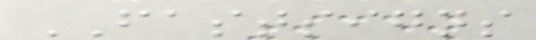FASTSIGNS
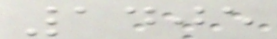1405
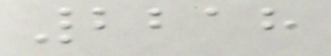2218
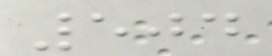504
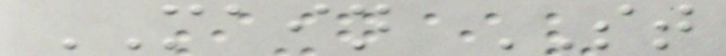MAIN ST
